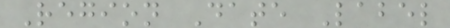Region Date Label
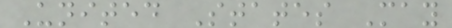United States May
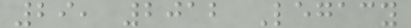29, 2012 Legacy
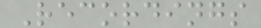Recordings
